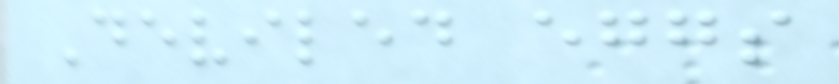Deviled eggs
